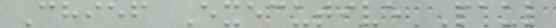Chief Executive Paul
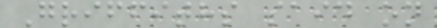Griffiths said on
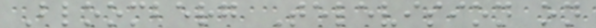Bloomberg Television on
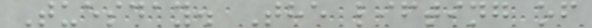Tuesday. The lifting of
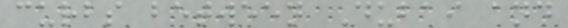curbs between Dubai and
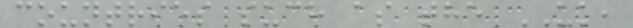countries such as the UK,
